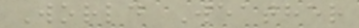World Weather
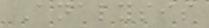Analysis
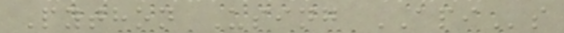Python Using APIs
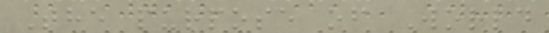The purpose of World
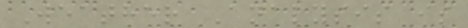Weather Analysis is
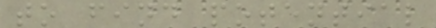to find potential
